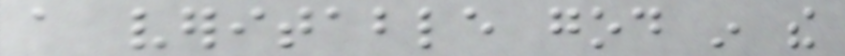a veritable god in the
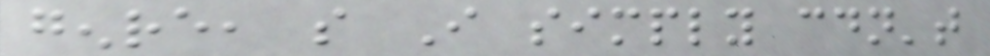genre, so I simply couldn't
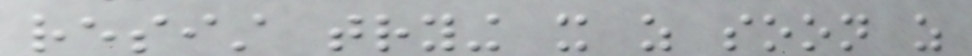resist trying it as soon as
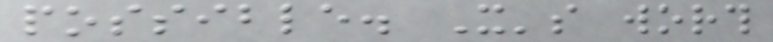possible. It's worth
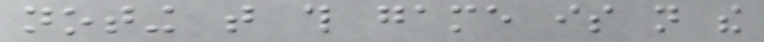noting that this game is not the
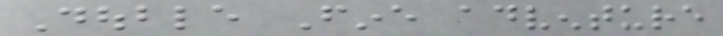Double Fine adventure
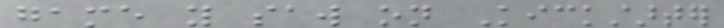game you saw on Kickstarter
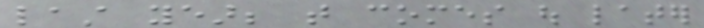last year; that comes out later
